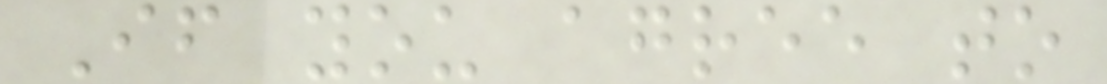If you agree to
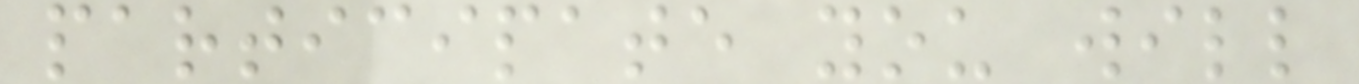participate you will
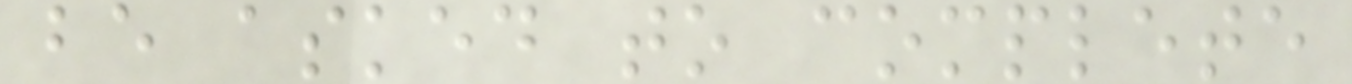be asked to complete
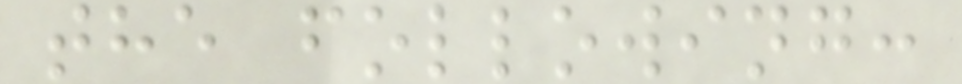the following:
